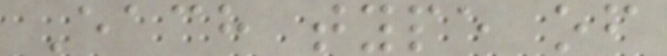Each type of
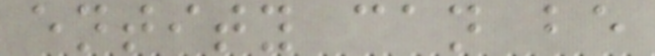entity can be
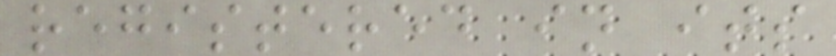registered in its
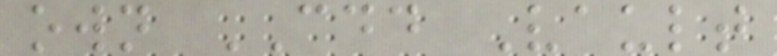own CDD Vault
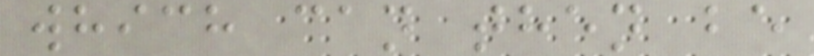which can then be
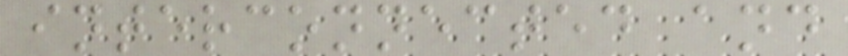interconnected and
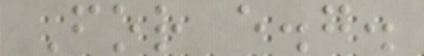For e.g.
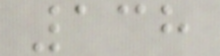138
